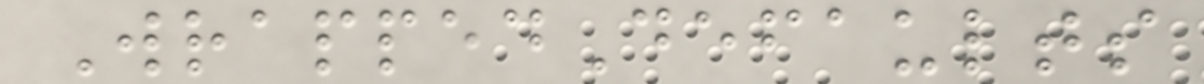WrappedDefaults
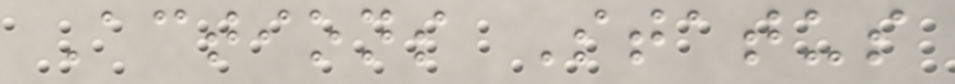Actions Status
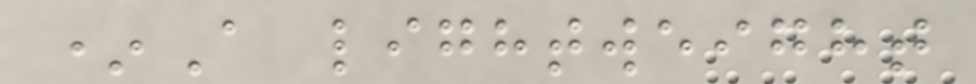*A lightweight
